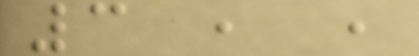3 , ,
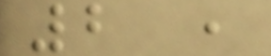2 ,
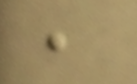,
